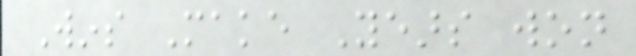Wins Make Years won
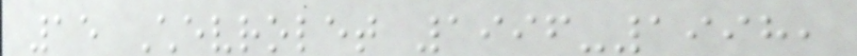15 Chevrolet 1996-1998,
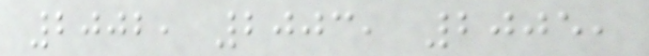2002, 2003, 2005,
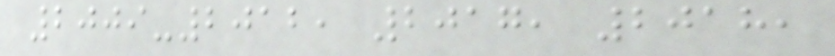2009-2012, 2017, 2018,
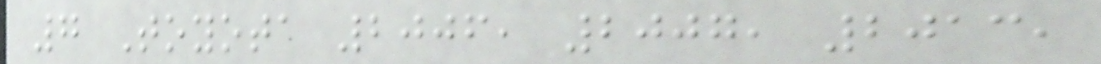7 Toyota 2006, 2007, 2013,
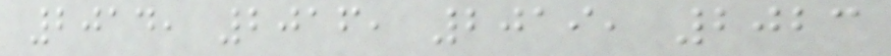2014, 2016, 2019, 2023
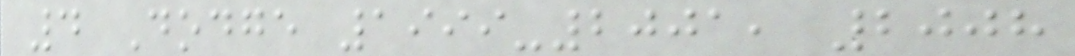4 Dodge 1999-2001, 2008
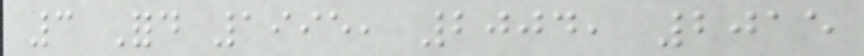3 Ford 1995, 2004, 2015
